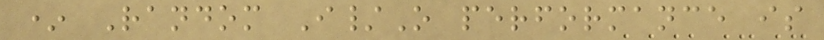* Random I/O performance is
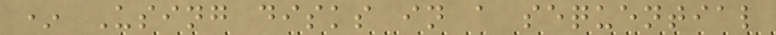* Using disks in a sequential
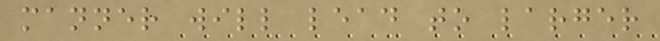manner will lead to larger
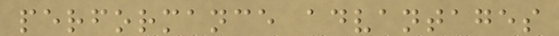performance advantages
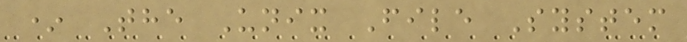* The Unix File System
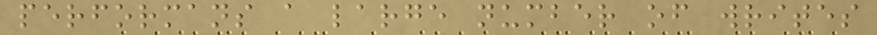performans a large number of writes
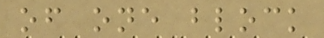of one block
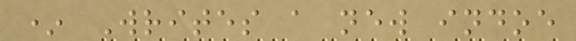* Writes a new indoe
